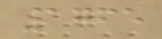1765
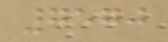7570
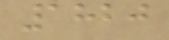1820
